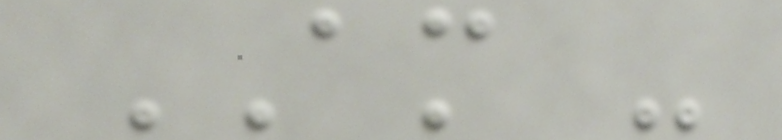AM -
